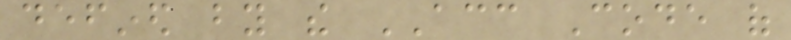defined by the ACC Code of
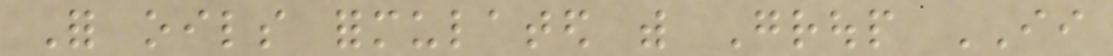For oils formulated with Group II
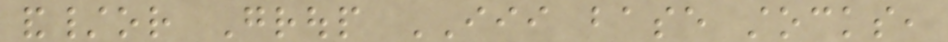and/or Group III base stocks,
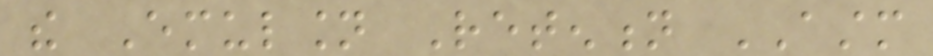the Emulsion Retention ASTM
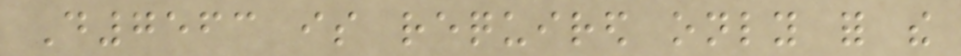D7563 is required only for the
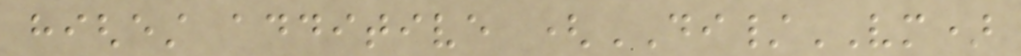highest additive (DI/VM)
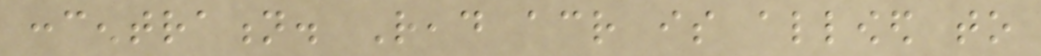concentration. Read across is allowed to
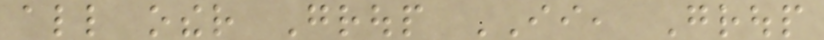all other Group II, Group
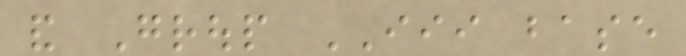and Group III base
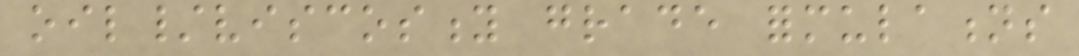oil/viscosity grade formulations
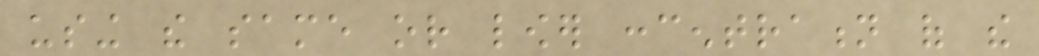using the same or lower concentration of the
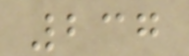237
